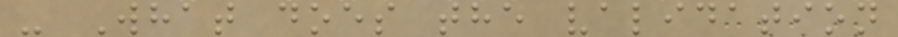- What does the validation
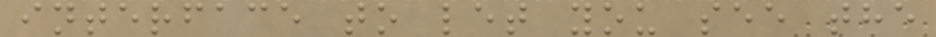interface to let you see the
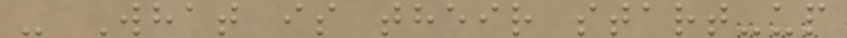- What is their start-up
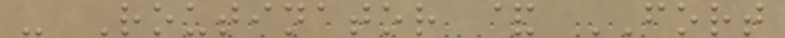- Routinator & FORT
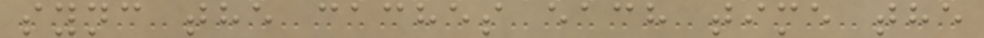sync the caches each time the
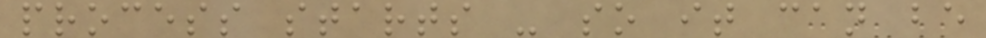process starts - so it can be
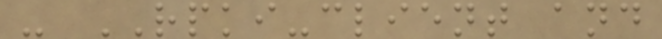- RPKI-client and
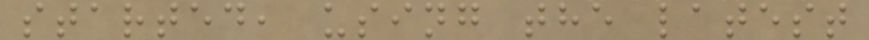started, using the latest
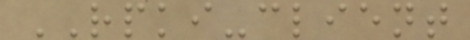RPKI-client
